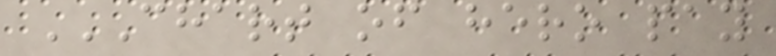CHART OF HERO PAY
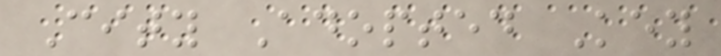City Adopted Key
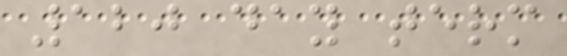120 day term
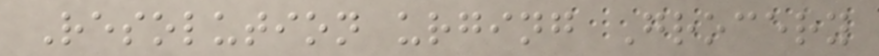Resolution urging Grocery
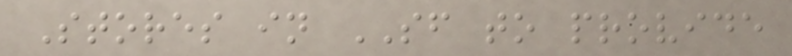Stores in SF to provide
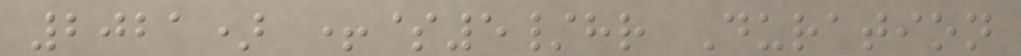2021) +$5/hr Duration
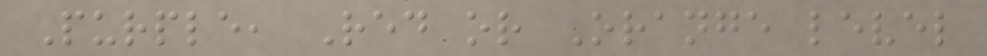Purple, Red or Orange level
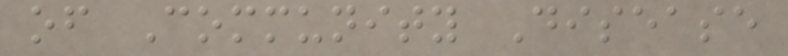of Community Disease
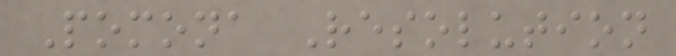Pomona Resolution
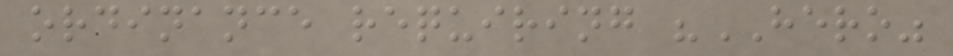ordinance requiring "HERO"
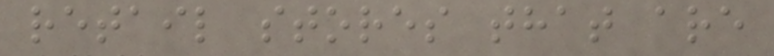retail stores that are
